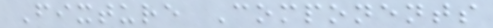Fixture Components
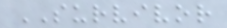SURVIVOR
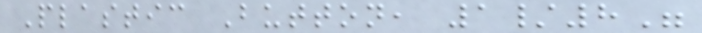Plastic Button, 1/8"
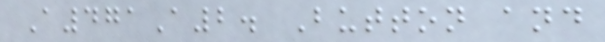A471A2. Button and
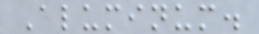Aluminum.
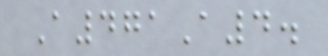A471A4.
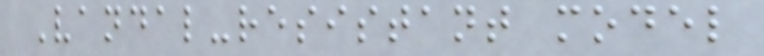Vandal-resistant model
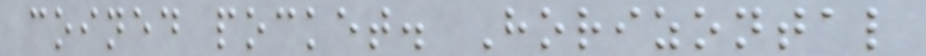coined pocket. Horizontal
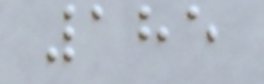185
